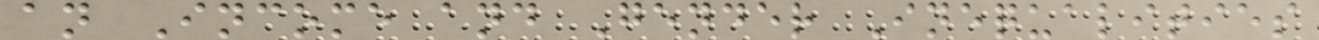an Income and Gender Inequalities
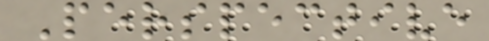Perspective
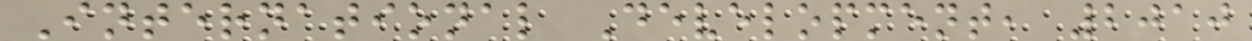International Development, 2010
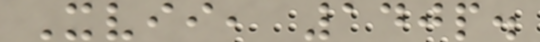Xvii, 140p.
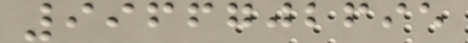9966702695
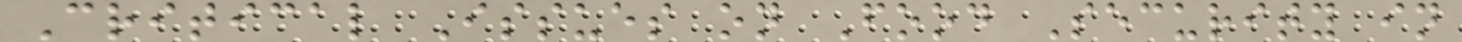Critical Issues on Food Security in
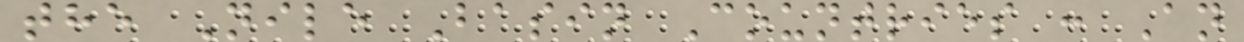the Nile Basin Countries : An
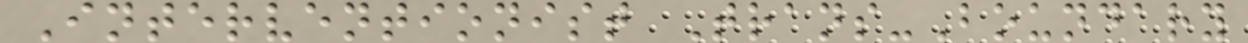Interventionist Trans-Boundary
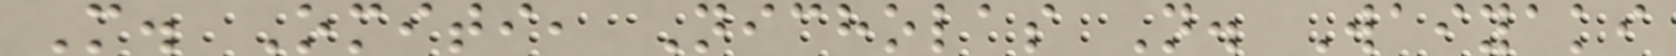M. Omiti, Nicholas N. Waiyaki
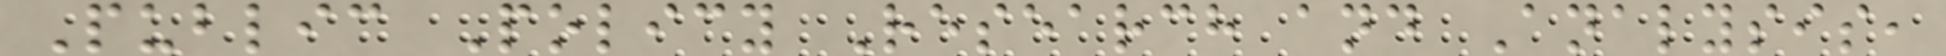Public Policy Research and Analysis,
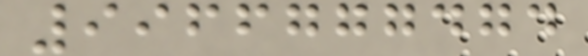9966777474
